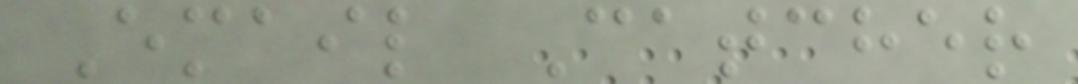Email Catcher
